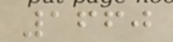1660
